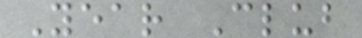Year Club
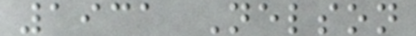1931 Nelson
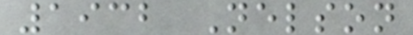1932 Nelson
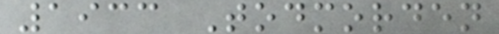1933 Todmorden
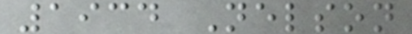1934 Nelson
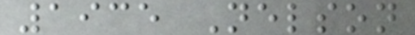1935 Nelson
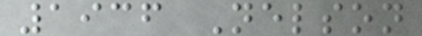1936 Nelson
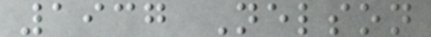1937 Nelson
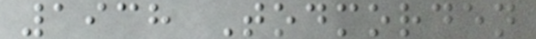1938 Todmorden
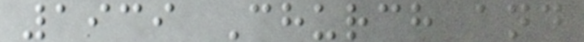1939 Church and
